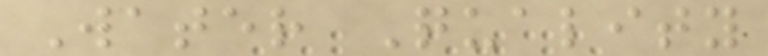Water Quality
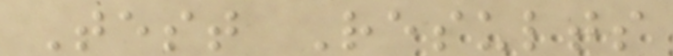Test Results
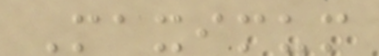Maximum
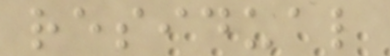residual
